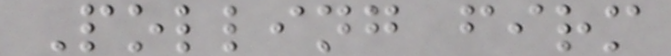Polling firm
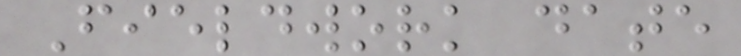Fieldwork date
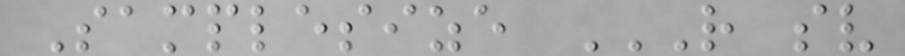Samplesize R SV
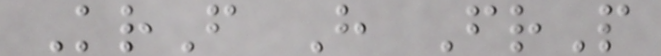KrF H FrP
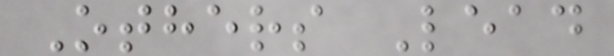Others Lead
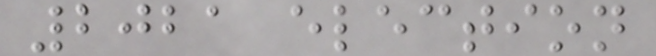2021 election
